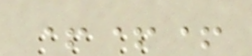+++
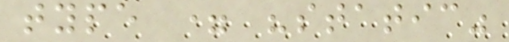type = "static"
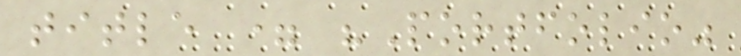title = "Portfolio"
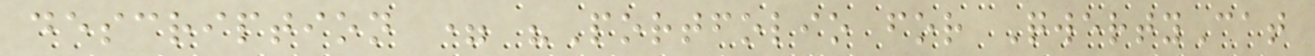description = "Portfolio for QwertyCat
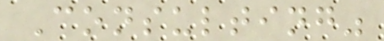Consulting"
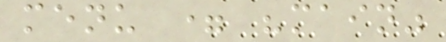menu = "main"
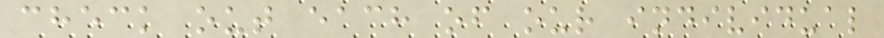check out each of our individual
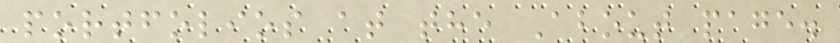portfolios at the About page.
